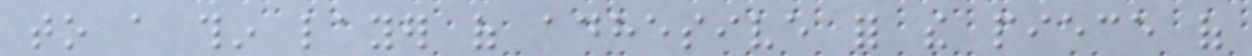to a thin layer of adhesive for the piece of
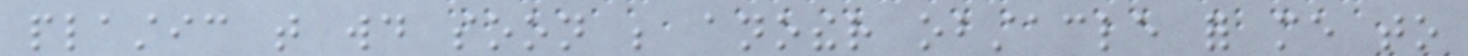plastic that would soon be another obstacle for me to
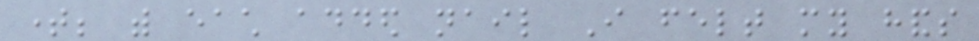time; with each added nail I felt my hands
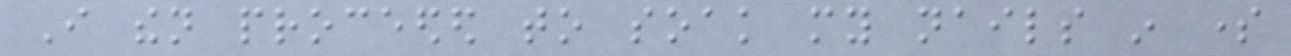I then proceeded to soak my nails in some
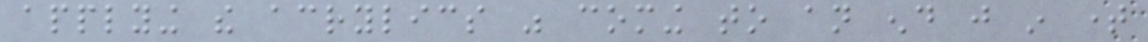applying the acrylics was coming to an end just in time
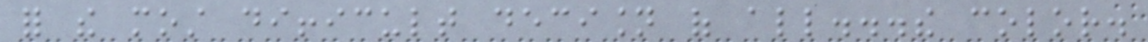for the most difficult decision of all...the color.
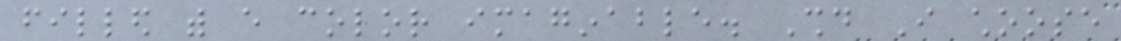filled with every color imaginable. Should I choose
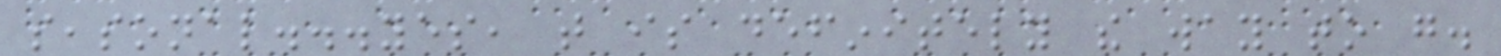seasonal...yes, that is definitely the way to go.
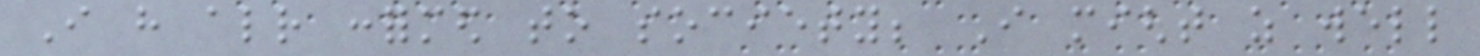I have already conformed to society; I might as well
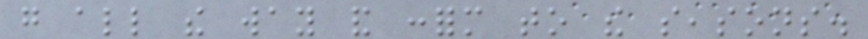go all the way and conform to the seasons.
